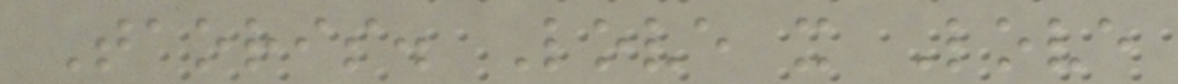Taoris. Love x Love
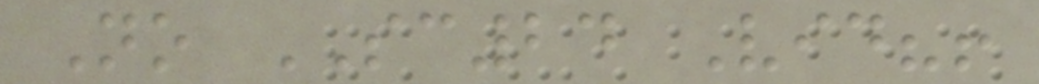No SC24 Vid?!
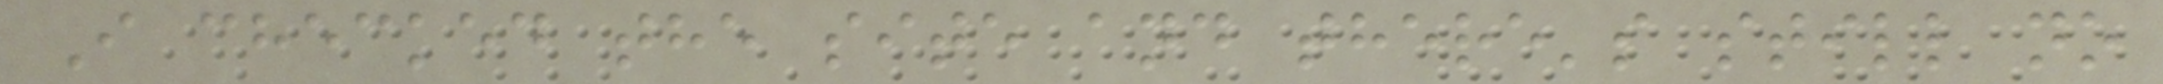I checked the site and there's still no
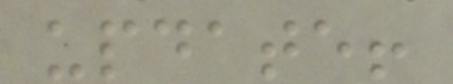update!
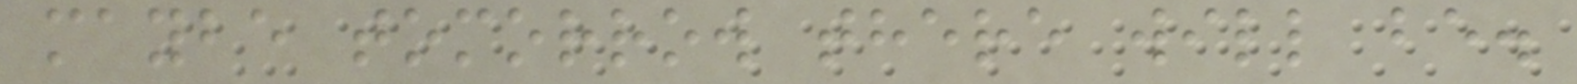maybe tomorrow there will be.
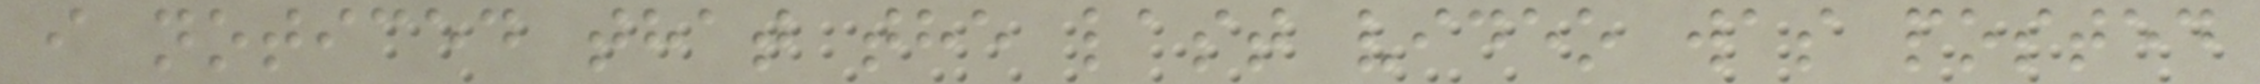i noticed that the last video was posted
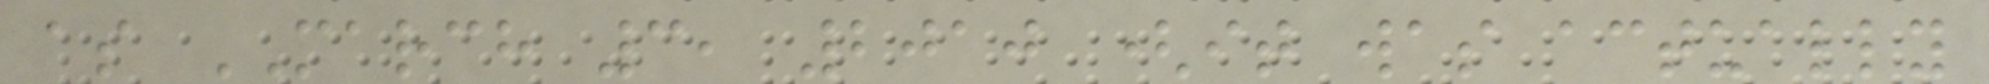as MARCH 3, 2010 (it was actually
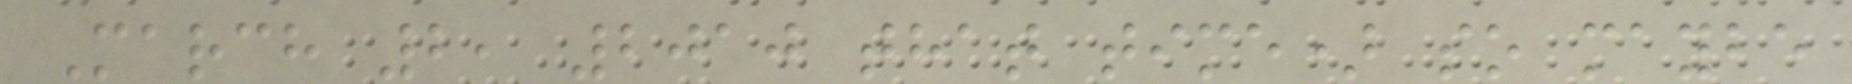March 2, 2010 that time) so maybe
